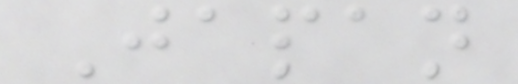Japan
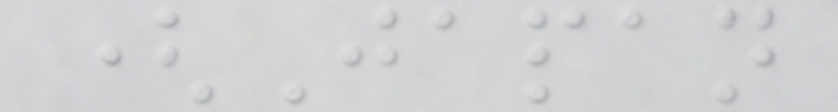(Japan
